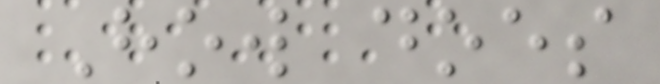How does
